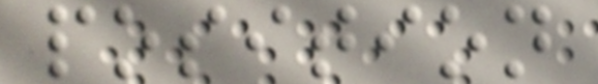position
